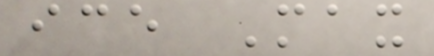ice Max
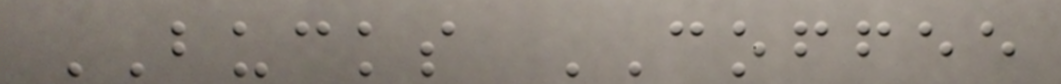BUCKS COFFEE
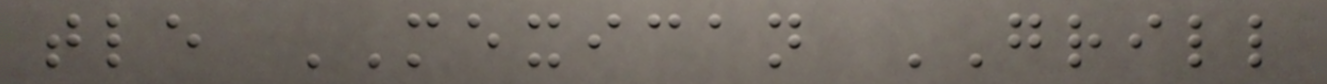tle MEXICAN GRILL
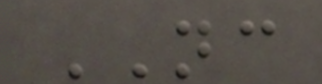NC
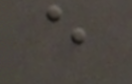e
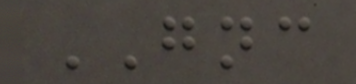GNC
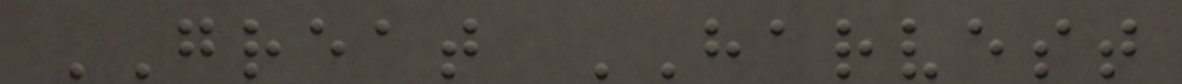GREAT HARVEST
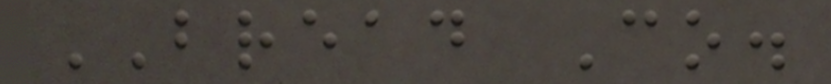BREAD Co.
